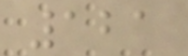121
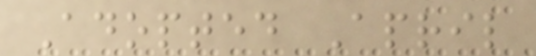Adopted April
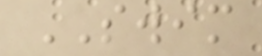SWIM
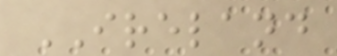IRELAND
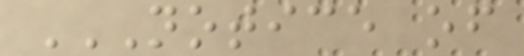NOTICE OF
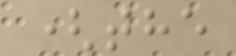(the
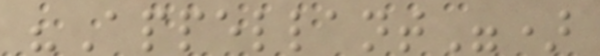"Appellant")
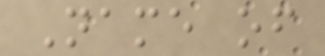Name of
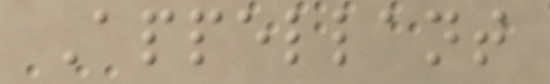Appellant
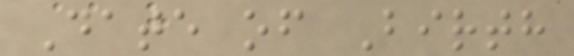Date of Birth
